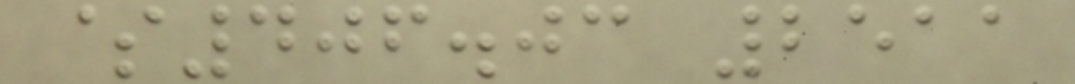$406.03 2511
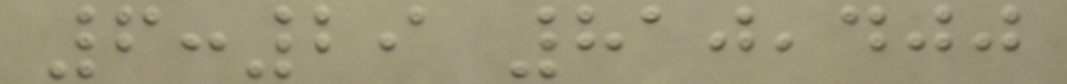6:29 810,400
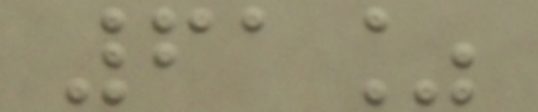61%
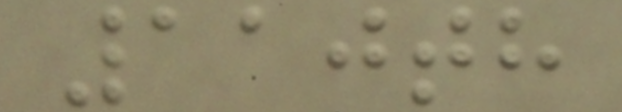110th
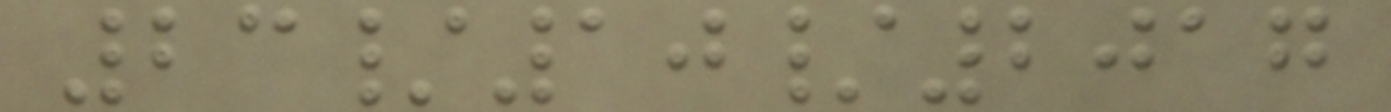23/10/2017
